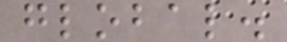global.
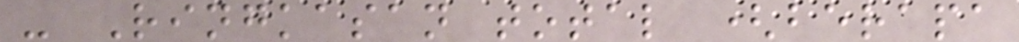- Ringkasan total (berapa
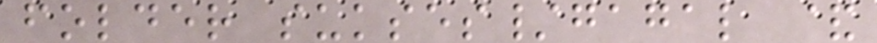folder sukses/gagal &
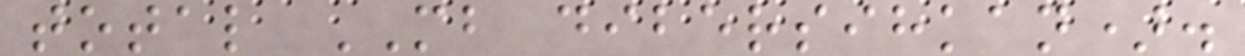total MB dibersihkan).
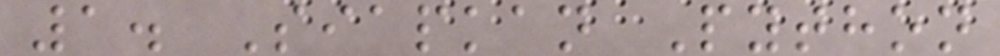1. Siapkan Python
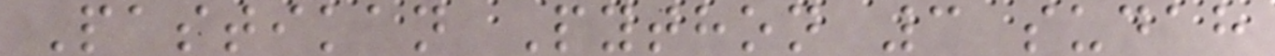Pastikan Python 3 sudah
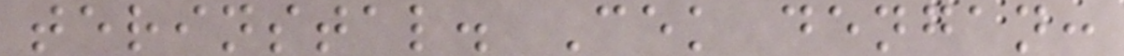terinstal. Cek dengan:
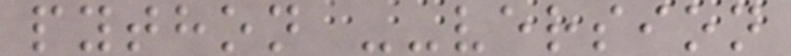python --version
